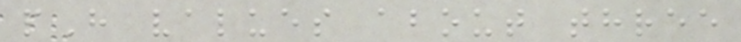pH values about three
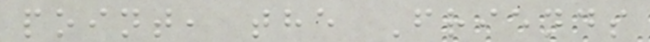point, the Friends
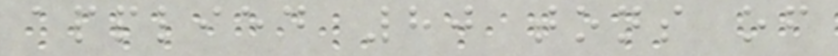applied 80 tons of
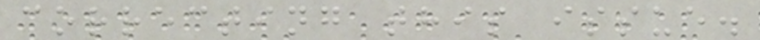correcting this issue.
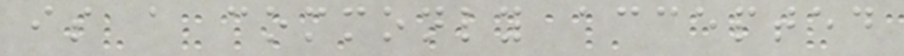is a commonly accepted
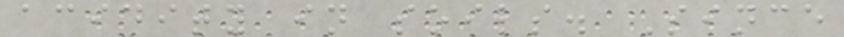acidity in soils. Since
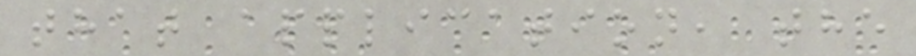that application, the
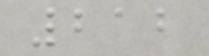212
